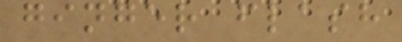ginger flash
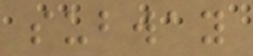subway
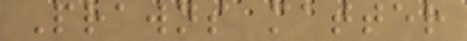Prawns matter
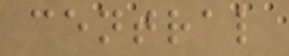central
